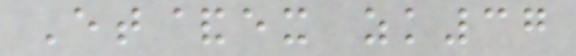Et&ex zk37
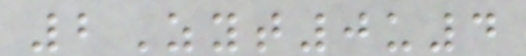2Zyt0u4
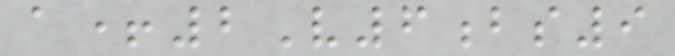a+2V6bs9
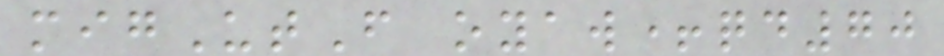migUtF oyaw+qd70
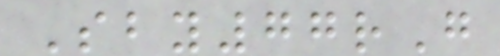Sby77rG
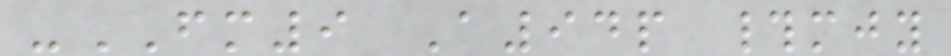-FM9 A94p #mjy
